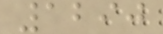1290
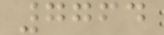7764
